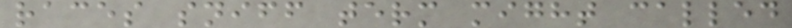races sniff term might called
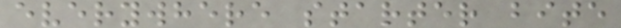everywhere starter bite
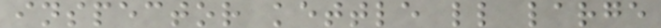inspector kettle ll large
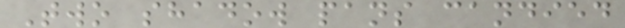Two shadow pans candied
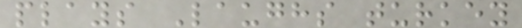plays Laughs turkey
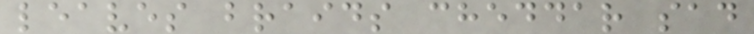leaves braids cheddar sad
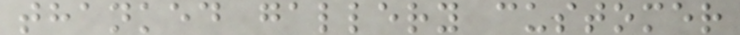thanked gallery customer
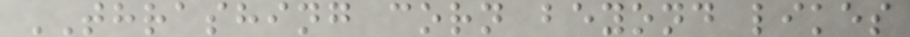THRASHING corn beyond likes
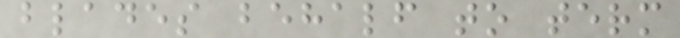blades behalf to term
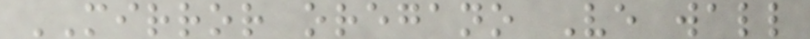MIRROR oregano Ve wall
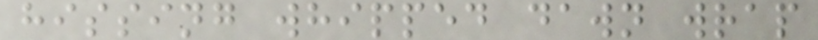hissing whipped dawn wrap
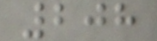208
